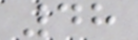48
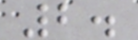2.
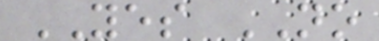YES NO
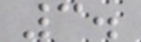3.
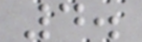4.
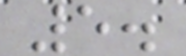5.
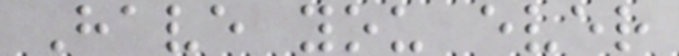Have you ever
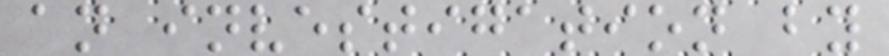an investigation by
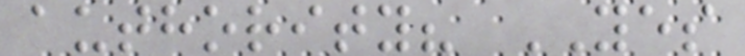authority? YES
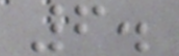6.
